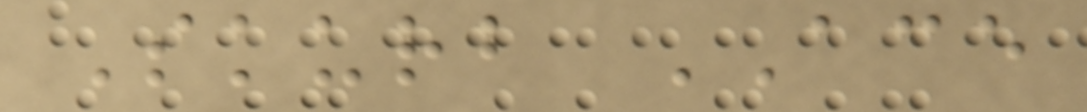Skurb ACE
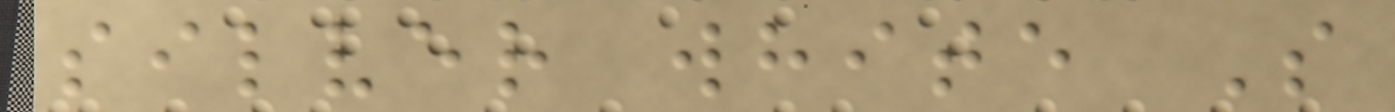silver white S
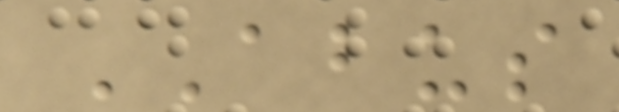ABUS
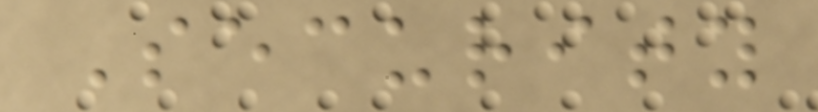Security
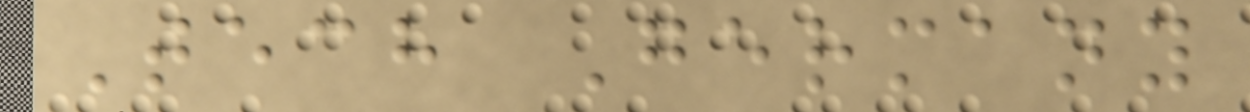Tech Germany
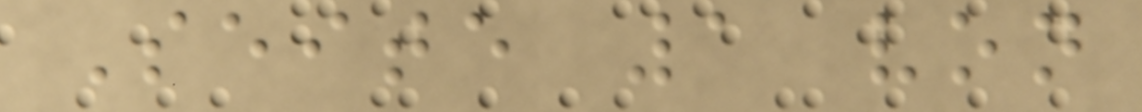Seite 1 von
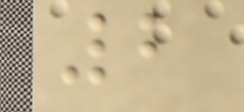2
